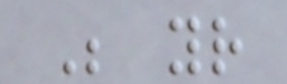Be your
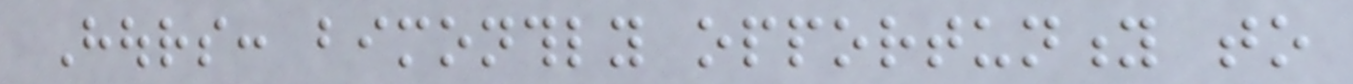Hours: bimonthly opportunity to
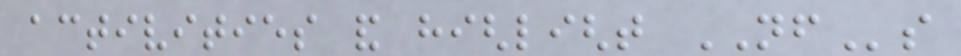activities and highlight NFs
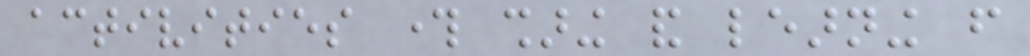activities through sharing and learning from
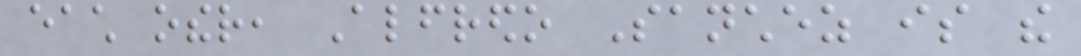each other, Alfredo Sanchez is the
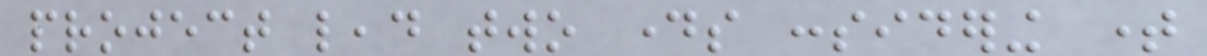project lead two days considering time
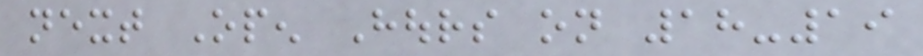next Open Hours on 18-19
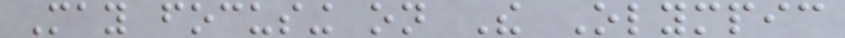May focusing on The Olympic
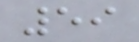59
